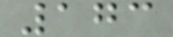173
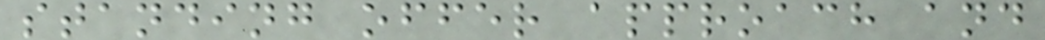standing offer approach and
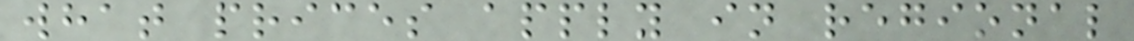what prices apply in regional
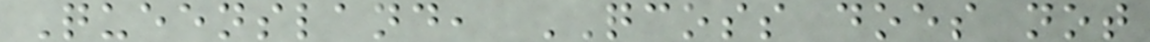Queensland, QCOSS does not
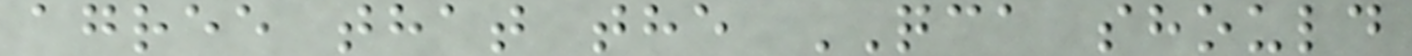agree that the QCA should
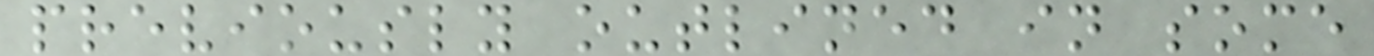previously outlined in some
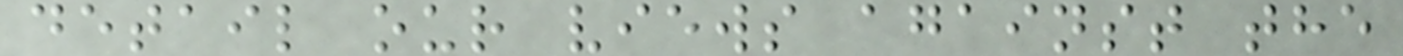detail our views against the
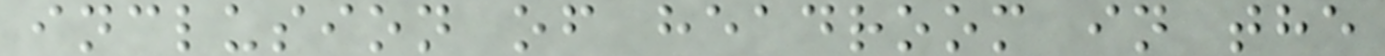inclusion of headroom in the
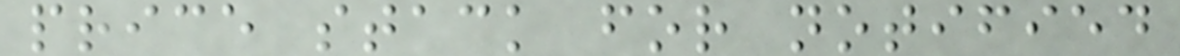price stack for notified
